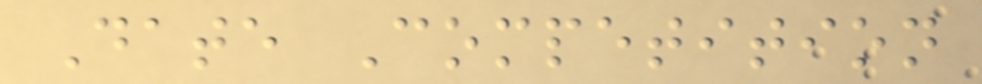Date Competition
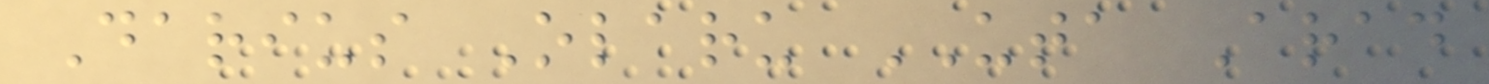Darius Olaru UTA Arad
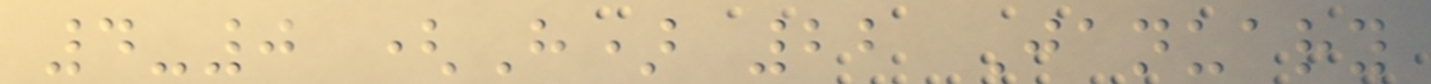4-0 (H) 22 January
